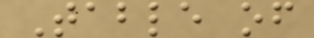Table of
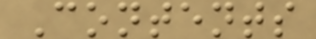Contents
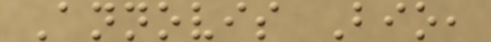Annovis Bio,
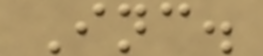Inc.
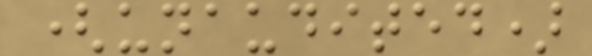(unaudited)
